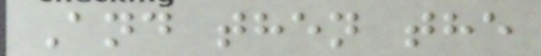And then the
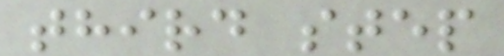third step
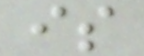is
